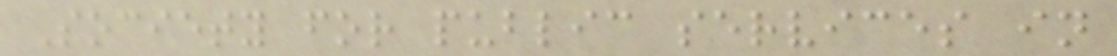Society for public services in
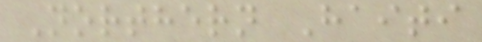Northern Haiti
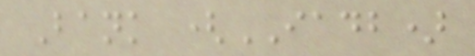Bank (IADB)
